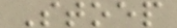Stoep
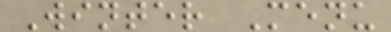Winter Menu
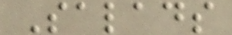Salads
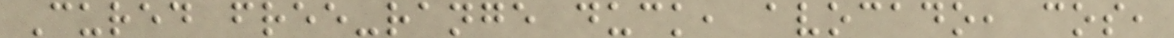Cured free-range duck, avocado, cos,
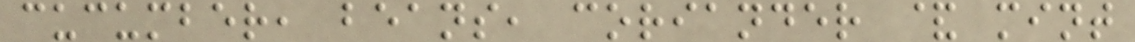cucumber, beans, coriander & mint
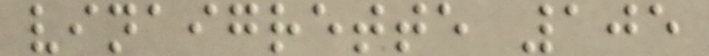vinaigrette 105
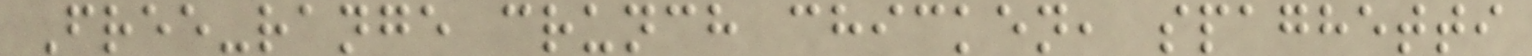Free-range crunch chicken, spaghetti
